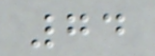74
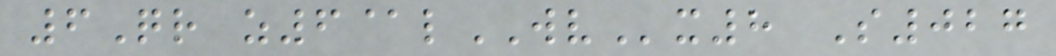6Qr z6@lWVx8 S027
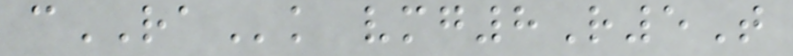cRAk vmg8R5T
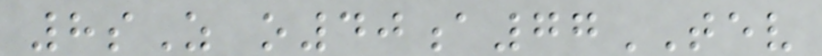8sZ o40a77TEV
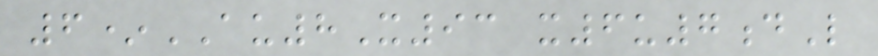6*AU8X93 x6u7dL
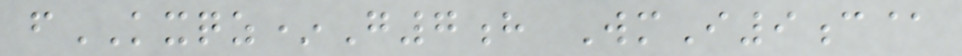fKXQZ*G7h WmI9c@
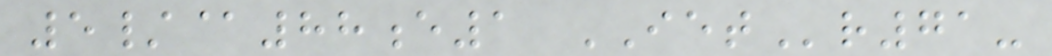5/@88e1 IETr71-
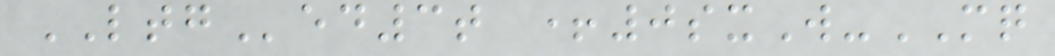LTGed3t +0sxW-MQ
